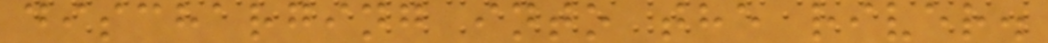discharging into the river.
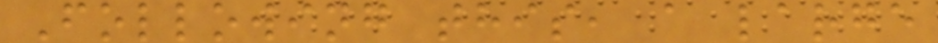Following this, a large
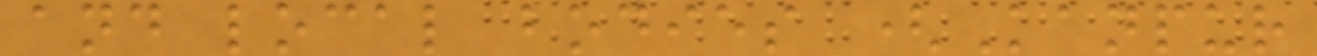and local bodies (Kanpur
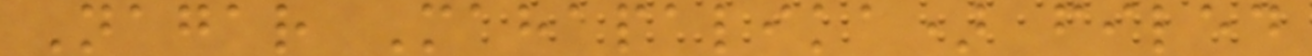Nagar Mahapalika) filed
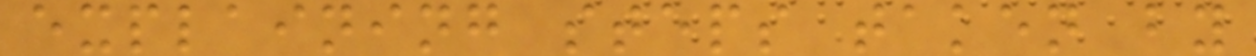explaining steps taken by
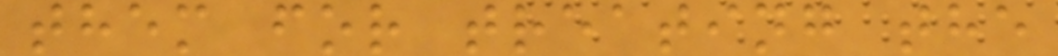them for treating the
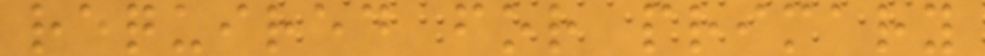required for primary
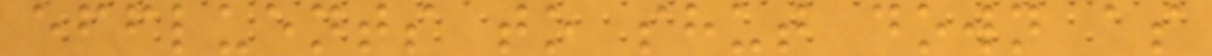effluents to shut down as
